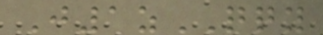J1zQQY
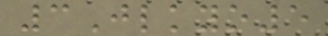3Jlkyo5
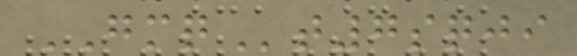GMQt7sqji
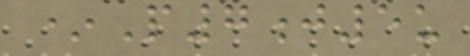*P7j5u
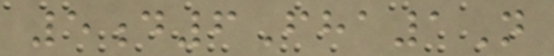5d6Fha1N
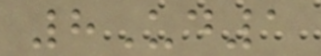8Ud1
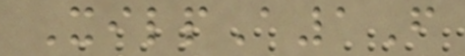XilpA1F
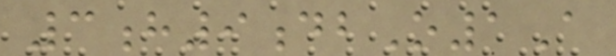3h9dbO1A
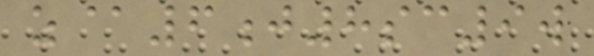z@6j8sc9w
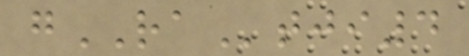gRAtji4
